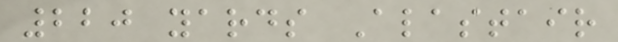220 yards Alastair
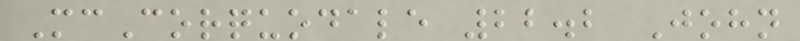McCorquodale 22.2 John
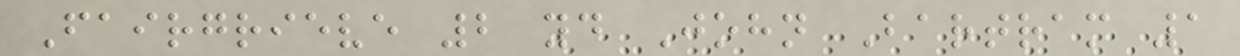Fairgrieve 2 yd John Bartram 1
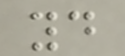yd
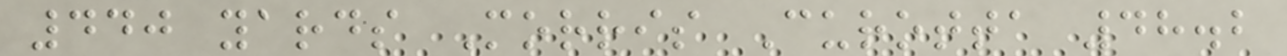440 yards Morris Curotta 48.2
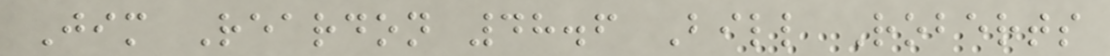Jim Reardon 48.6 Bill Roberts
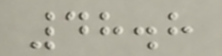48.8
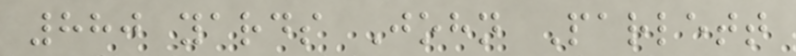880 yards John Parlett
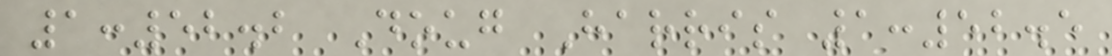1:52.2 Doug Harris 1:52.5
